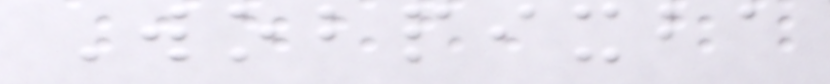Wobpixba
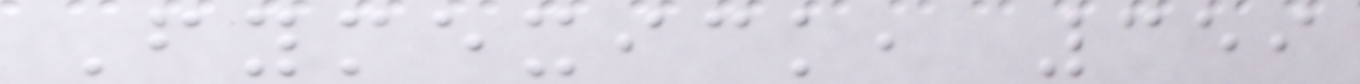Fymexick, 359
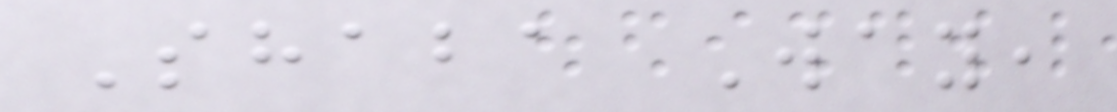Shaba Way,
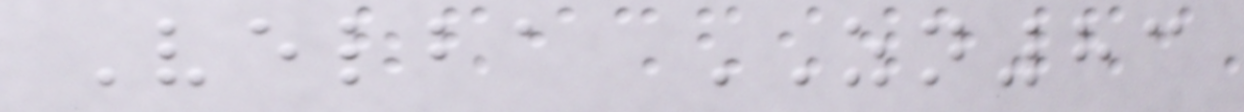Velba ZN83
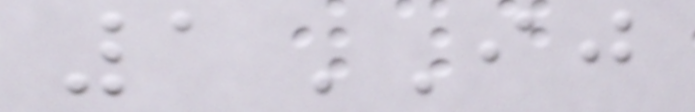1IJ
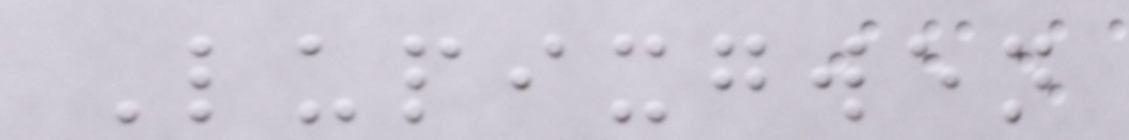Lupixgwen
